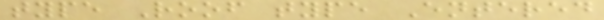type Roof type Entered
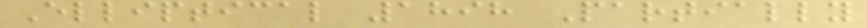Elliptical 1898 Partially
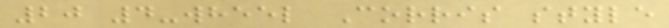20 4-wheel Corris style
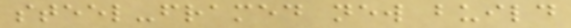steel-framed new build
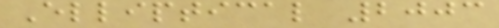Elliptical 2003
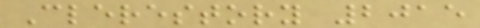Clerestory 2015
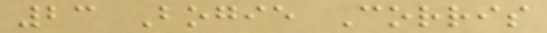23 Bogie Corris
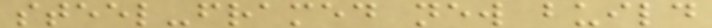steel-framed new build
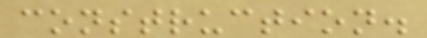construction.
